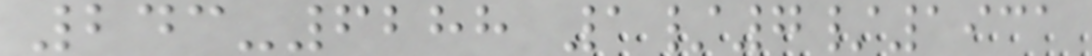243-6288 1/7/1931
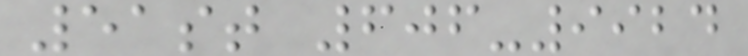51st 606-9924
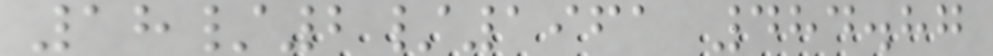18/2/1961 484.87
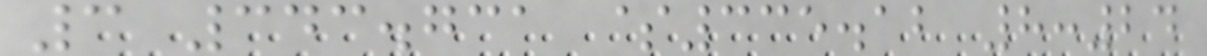3 343.731 $335.12 8:24
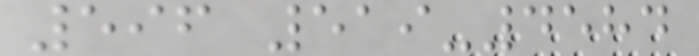596 519-4584
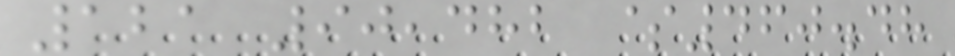121 90,482 $460.48
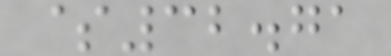$32.71
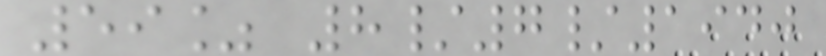59% 8/7/1940
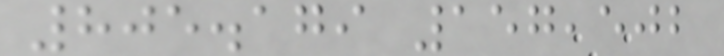805.179 157,502
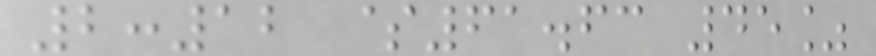2:12 $61.63 45%
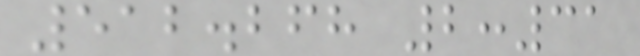512.268 2:31
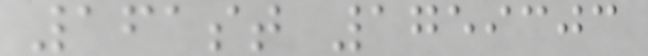161st 1759303
